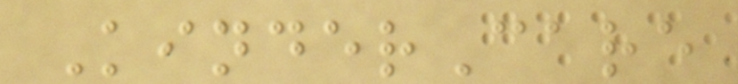KinderCare
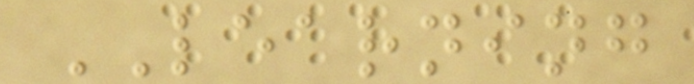LEARNING
